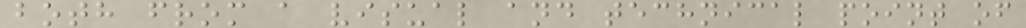both from a visual and technical point of
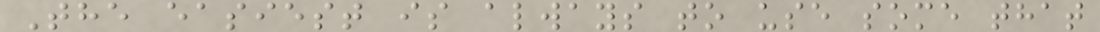The easiest is always to use some that
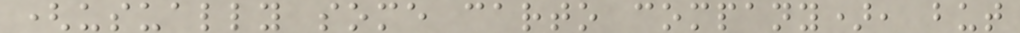(usually some carto company), but
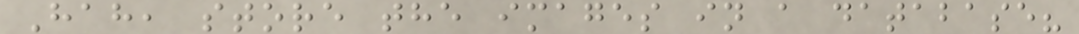Hah, store the images in a database?
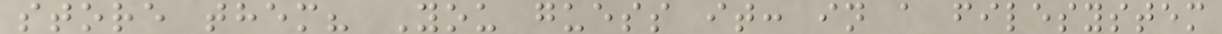store them? You guess it: in a filesystem
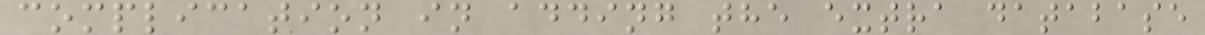complication in adding the extra database
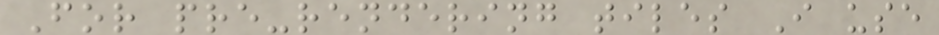For pre-rendering tiles I use
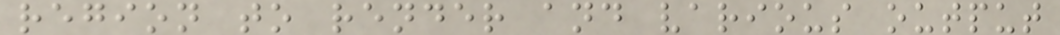region to render and various output
